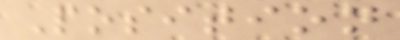Position
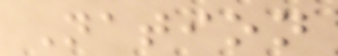Nation
